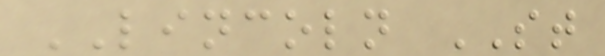LINCOLN ST
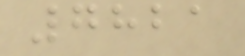7821
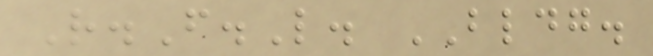R.F.L. BLDG.
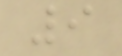9
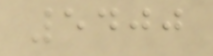5400
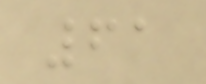61
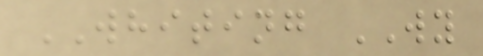WHITING WY
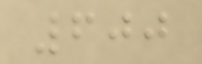600
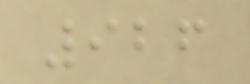926
